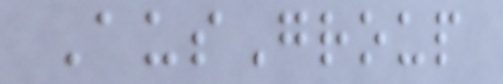AusGroup
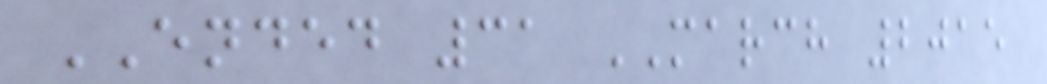ENDED 31 MARCH 2015
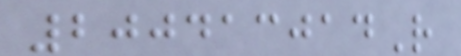200413014R
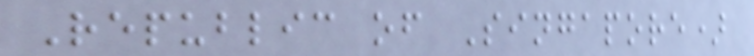Republic of Singapore)
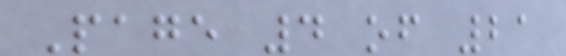Page 4 of 21
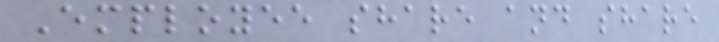Employee share and share
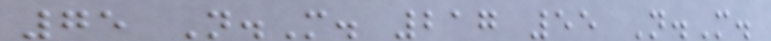75 N.M. 217 55 N.M.
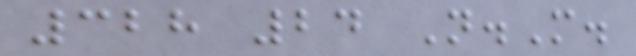328 24 N.M.
